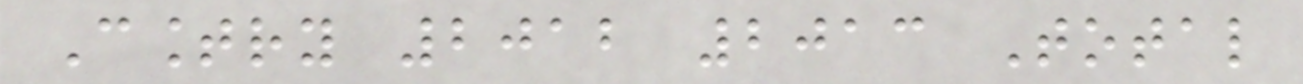Country 2012 2013 Total
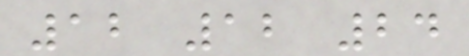12 12 24
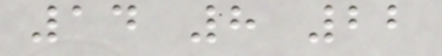14 8 22
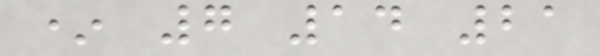* 7 14 21
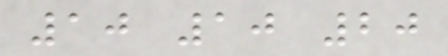10 10 20
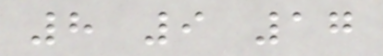8 9 17
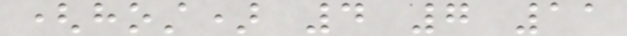(host) 4 7 11
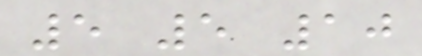5 5 10
